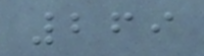269
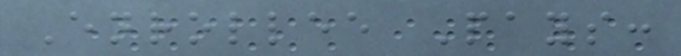Enrollee Pays:
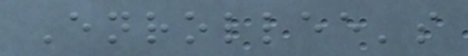Enrollee's
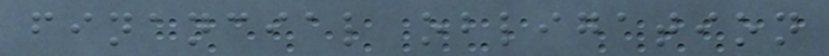financial obligation
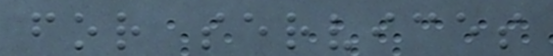for services
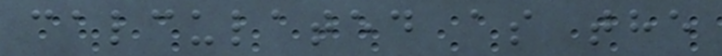calculated as the
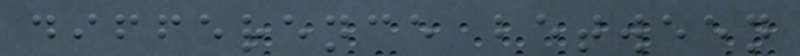difference between
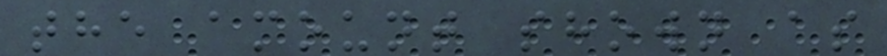the amount shown as
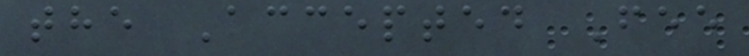the Accepted Fee
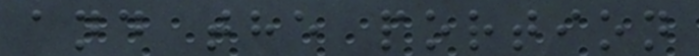and the portion
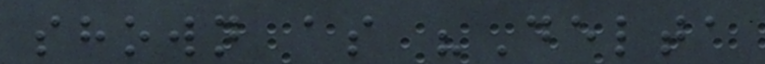shown as "Delta
